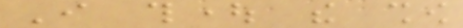I thought the show
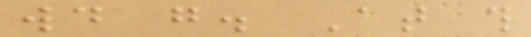would go. At this
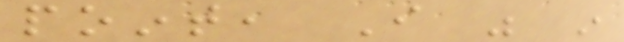point, I was in
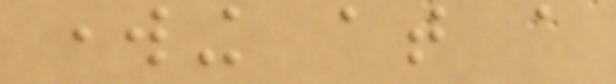working at a
